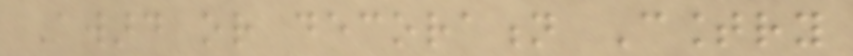Award or decoration Country
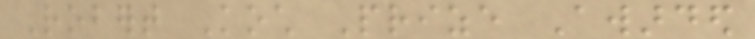Robert Koch Prize Awarded
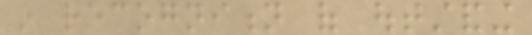in recognition of outstanding
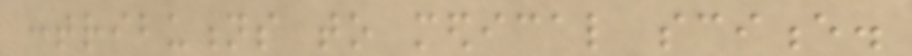contributions to medical science.
